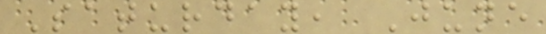Saturday, June
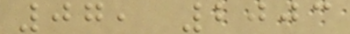07, 2003
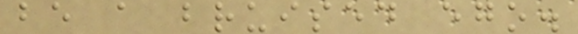be a bruised ego.
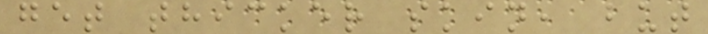get thicker skin, but
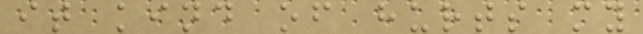it kind of hurts my
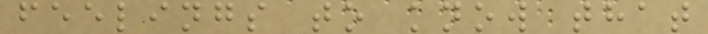feelings to know that
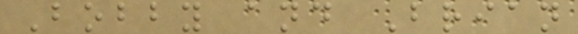Bobby and Brian
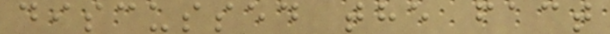discussed the fact
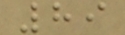89
